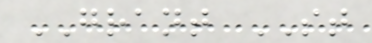GRANT ST
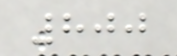800
